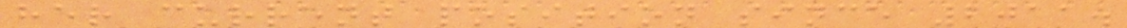her current position since 2011.
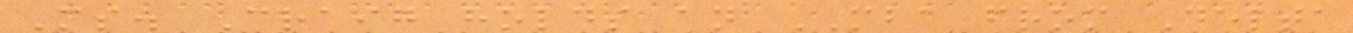Ms. Craig holds an MBA from Delta
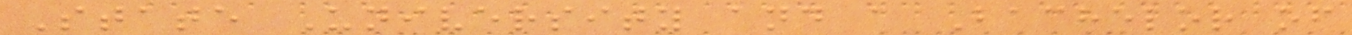State University and a Bachelor of
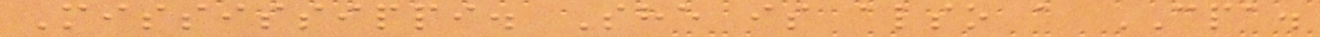Mississippi. She is also a CPA.
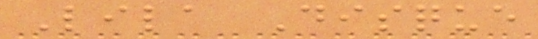Lila Disque
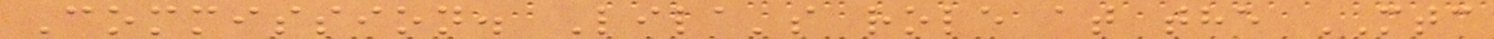Commission. Lila's role at the MTC
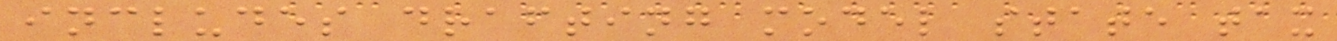includes drafting model state tax
